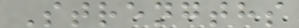Strengths
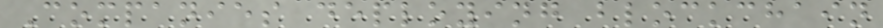Companies deploying blockchain
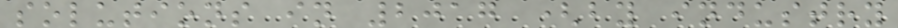solutions in 2017 (by industry
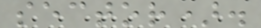sector).
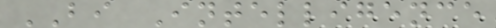BI Intelligence
